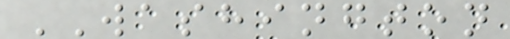WASHINGTON
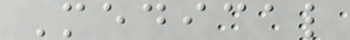Medical
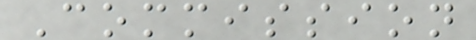Commission
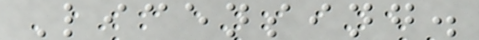Licensing.
